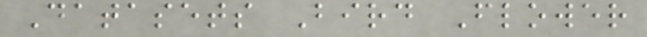Datasets Bird Flower
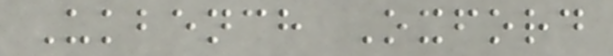Ukbench Oxford
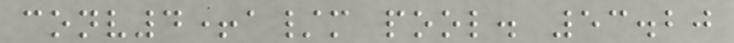conv4+a/m pool. 53.20
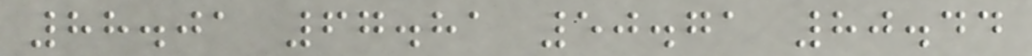88.01 67.81 50.71 80.44
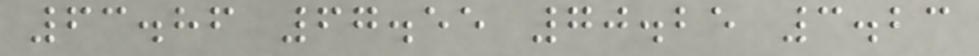63.86 67.55 70.25 3.23
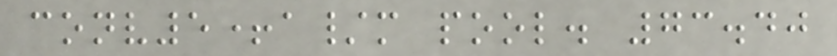conv5+a/m pool. 73.40
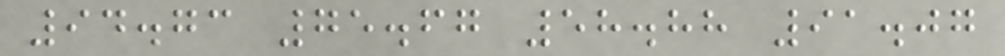94.73 75.67 58.88 91.07
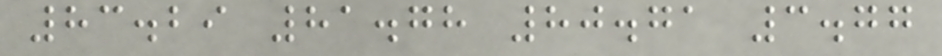83.29 81.78 80.71 3.77
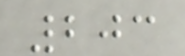203
